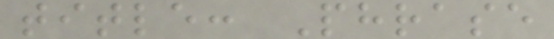title: Phrase
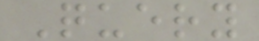Query
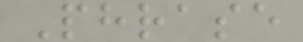Phrase
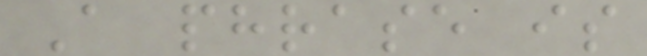A phrase is
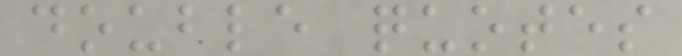double quotes
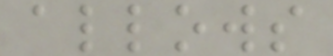allows
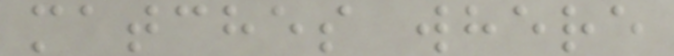matches where
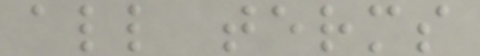all terms
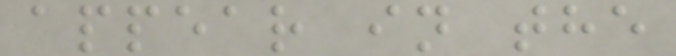appear in the
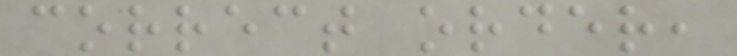correct order,
